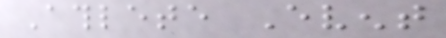Athlete Event
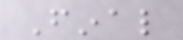Final
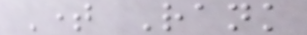Time Rank
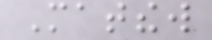Matthew
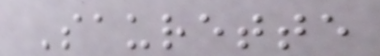Saurette
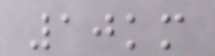10km
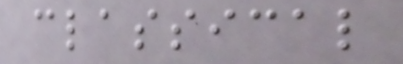classical
